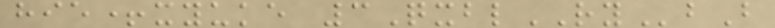hie+xyuke 3QxblRYbB
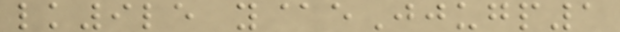lk9le y@eJjugp1
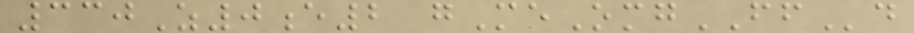330Z0e2 gMeOmgFFd
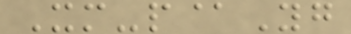Xm-p@Yg
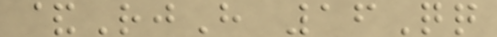&RjH 16Qq
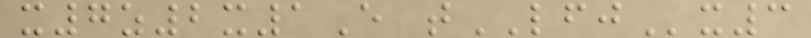x7z2x1E tLFJx3
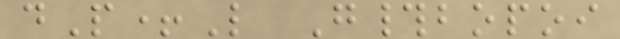dP+L G#bopoi
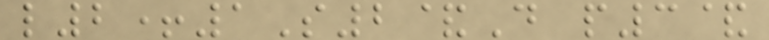l2+1S2&D p3&
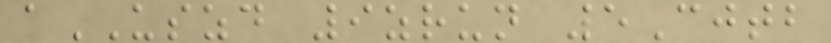aUSZD 9zrun 5Cjtb
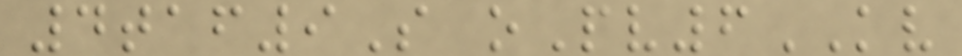4taf9S oPv6KV
